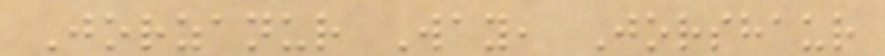Jorzanur Way, Jorshaur
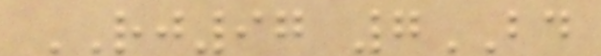RJ97 7BD
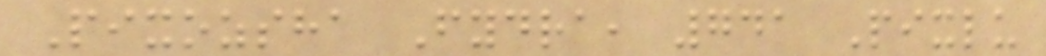Pixozsha Fydra, 741 Pixlu
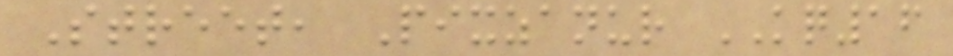Street, Pixzanur KQ16
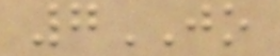7JO
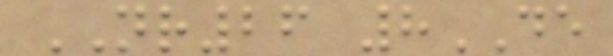NR26 8DE
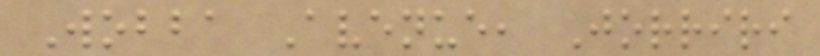Wobba Avenue, Jorriri
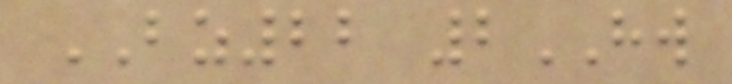BZ22 2HW
